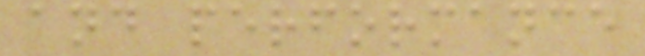and performance
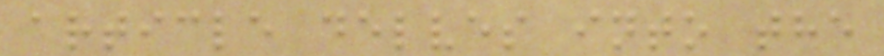article delves into the
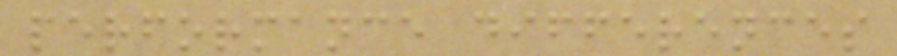performance differences
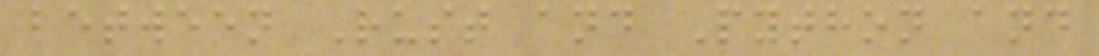between Rust and Python and
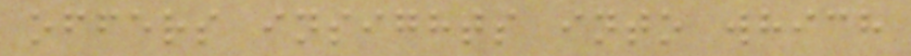offers insights into which
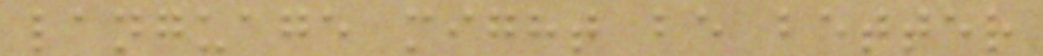language might be better
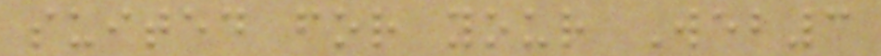suited for your Web3
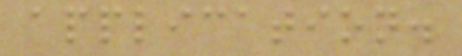application.
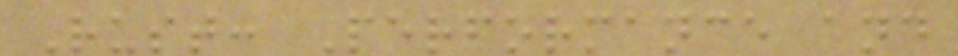Rust: Performance and
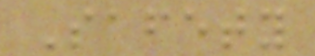Safety
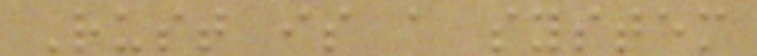Rust is a system
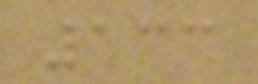133
